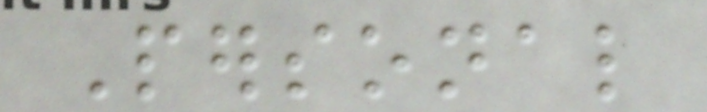Personal
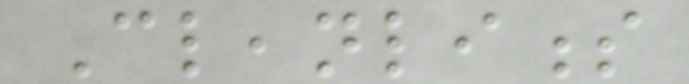Cleanliness
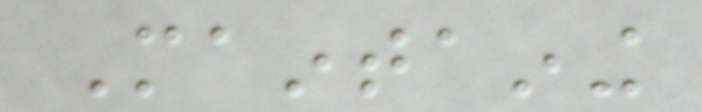Maintaining
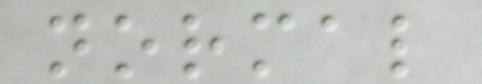normal
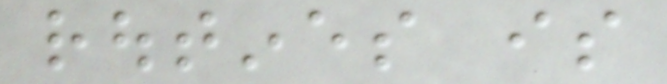routines is
